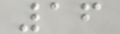16
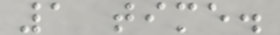1 time.
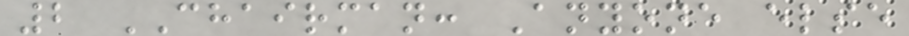2 CHAIRMAN: Anyone else
